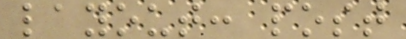layout: post
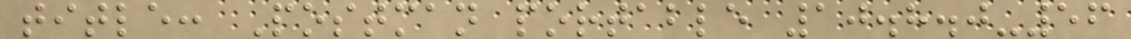title: Postman portable 10.8.0-56
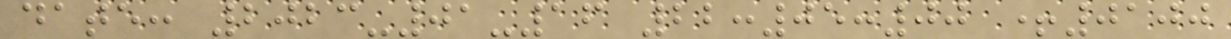date: 2023-01-16 22:05:00 +0100
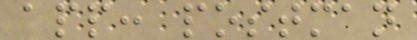app: postman
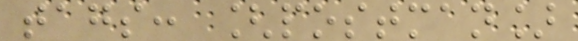tags: [postman]
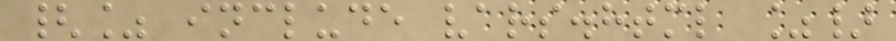{% include vars.html %}
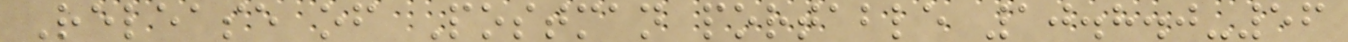Release of Postman portable 10.8.0-56
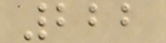222
